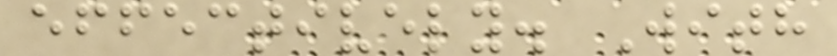effectively. With
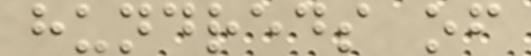hundreds of
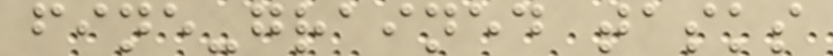fine-grained tasks
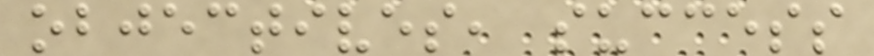objectives, success
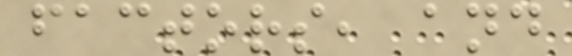factors, and
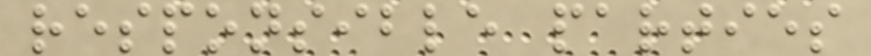responsible parties
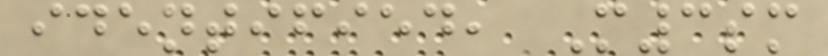identified, M3sm
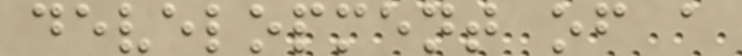development of a
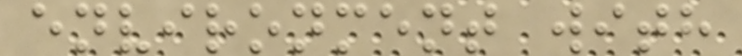environment with
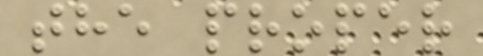the proper
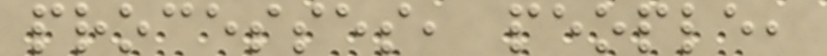processes, people,
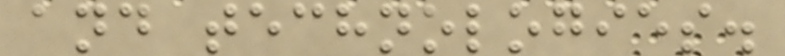and technologies.
